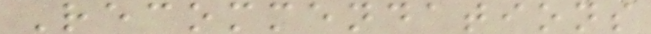Recommendations
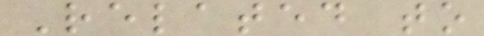Related to
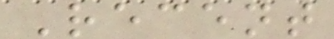Recent
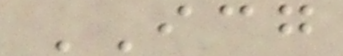ICG
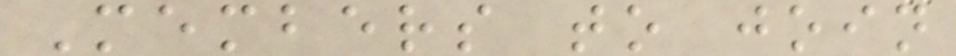Members to join
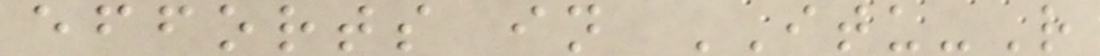efforts in ITU-R
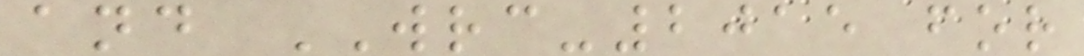and WRC-2015 for
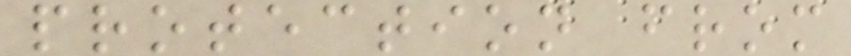protection from
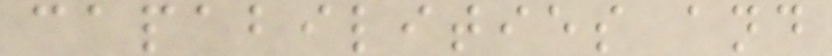capabilities and
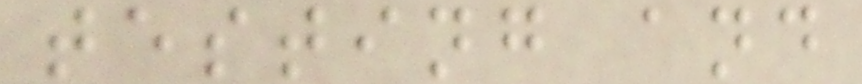testing and
